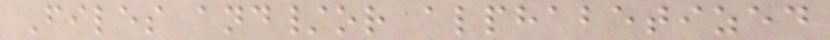Files and/or alphabetized
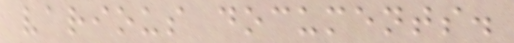various documents.
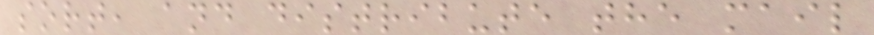sort, and distribute the mail
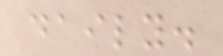daily.
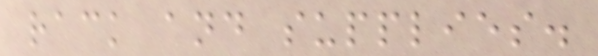rack and supplies.
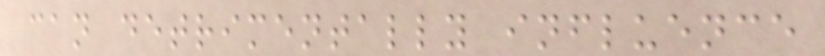can detrimentally influence
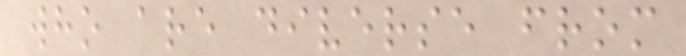who are diverse from
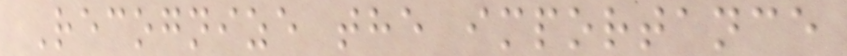Recognize the importance
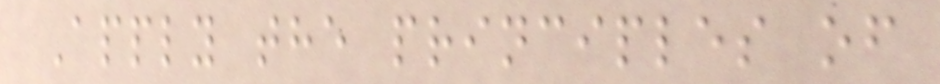Apply the principles of
